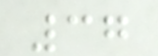37
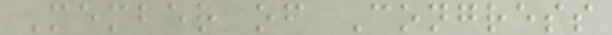Member of Congress
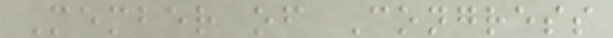Member of Congress
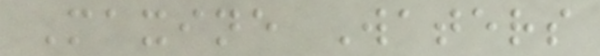Maxine Waters
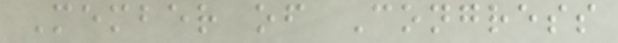Member of Congress
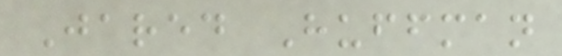Jared Huffman
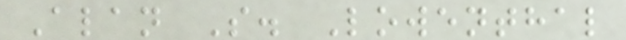Alan S. Lowenthal
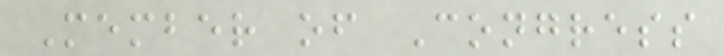Member of Congress
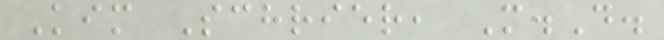Kim Schrier, M.D.
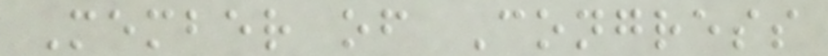Member of Congress
